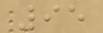95
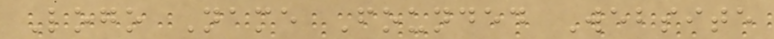Logo Name Founded Website
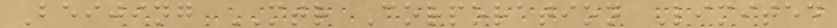Beijing MTR Corporation Limited
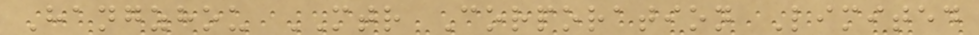Hangzhou MTR Corporation Limited
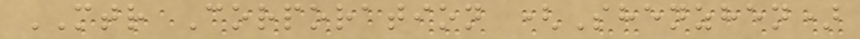MTR Corporation (Shenzhen)
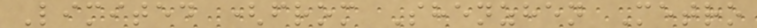Limited (from Shenzhen Metro
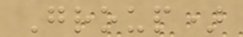Group)
